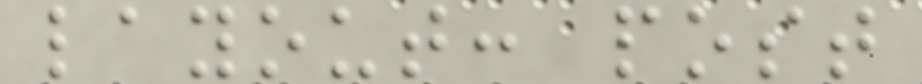layout: post
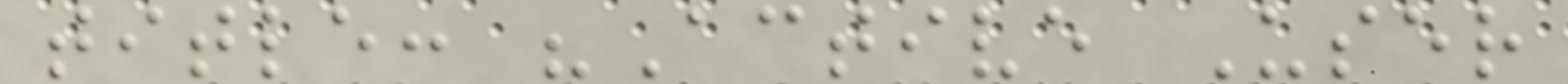title: "Active User
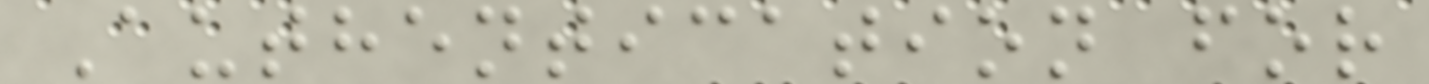Authentication for
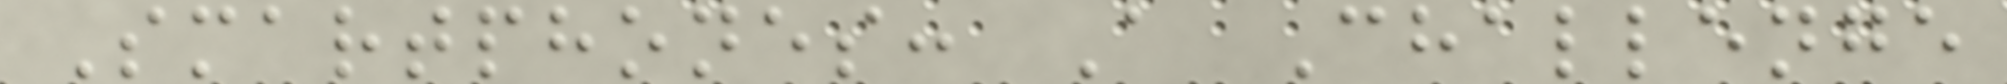Smartphones: A Challenge
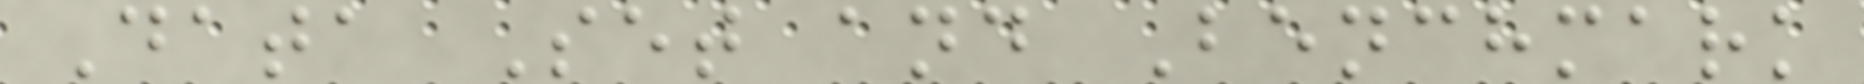Data Set and Benchmark
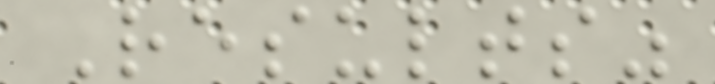Results"
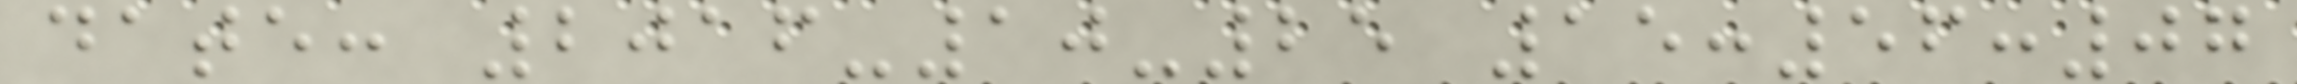date: 2016-10-25 15:56:07
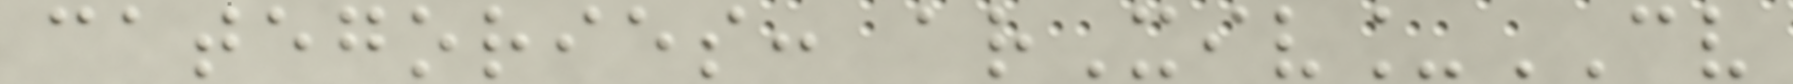categories: arXiv_CV
